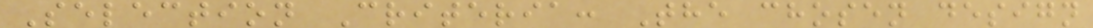Selection Criteria: The chosen design
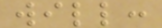will:
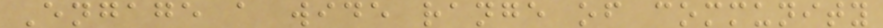Engage a wide range of community
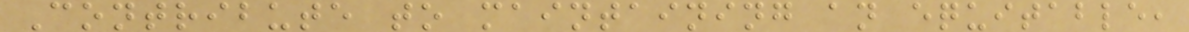Contribute to maintaining an equitable,
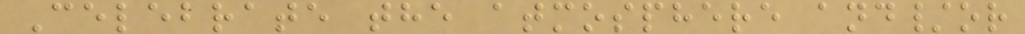Celebrate the atmosphere and/or
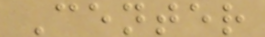Center
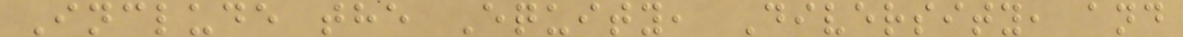Include the Equity, Diversity, and
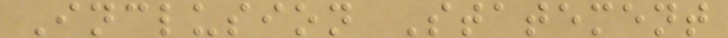Inclusion Statement
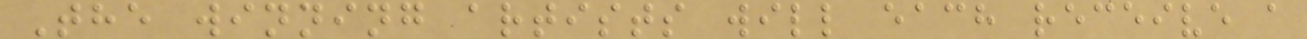The winning artists will each receive a
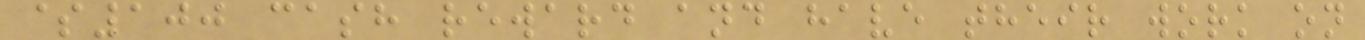$100 cash reward and have their work on
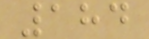184
